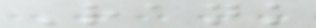Rank
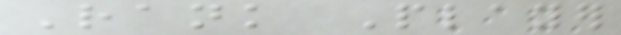Rank Player
